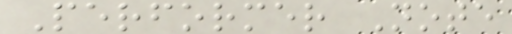Performer Note
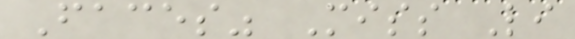Faces" Miss Li
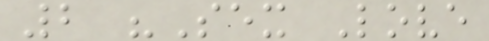2 "Sex Love
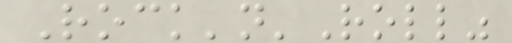Rock'n'Roll"
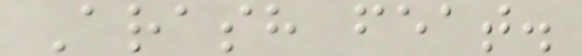Arash feat.
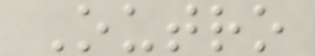Outro
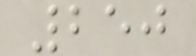250
